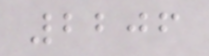2206
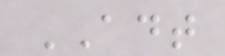ADT
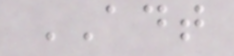ADT
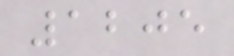1205
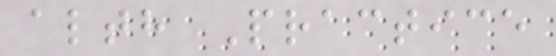alth Practice
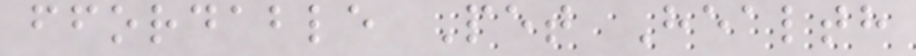ffordable Pet Health
